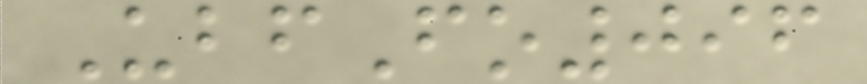UbfFo096
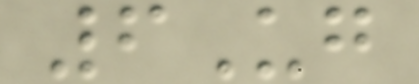6Ug
